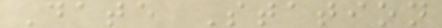Date Station
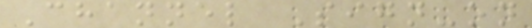Channel Sign-on
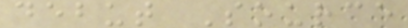debut Source
